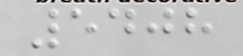5408
